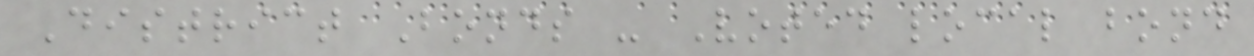District Bonds - Voted local bond
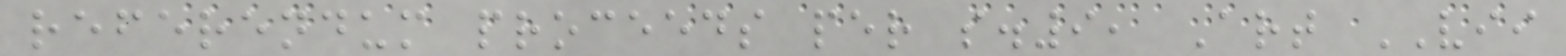referendum proceeds per s.9, Art VII
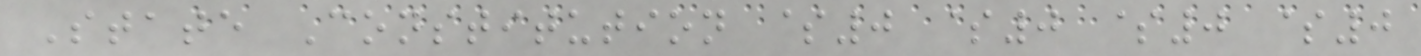State Constitution $0 $0 $0 $0
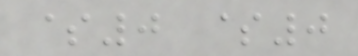$0 $0
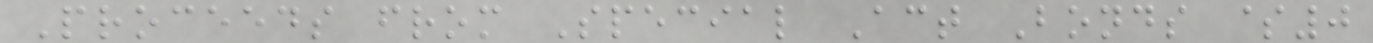Proceeds from Special Act Bonds $0
